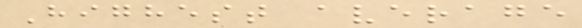Highest average
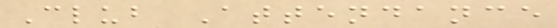Club Attendance
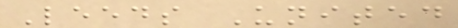Leeds United
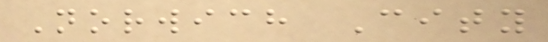Norwich City
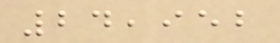24,952
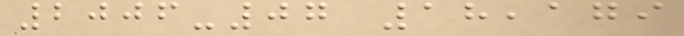2006-07 18,179
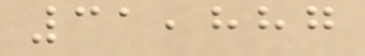31,887
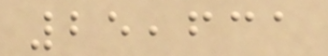25,631
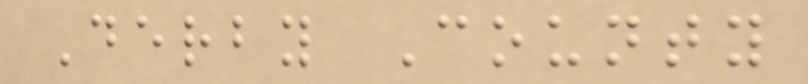Derby County
